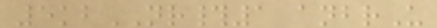5kbNR#1 anbrU
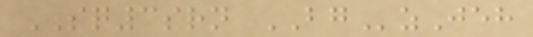SQ3srn BGzJeh
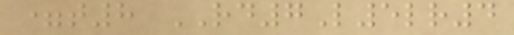=t8 RD7L5lr4
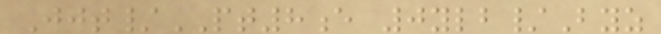Jjt/PT8e 0ylb/Byz
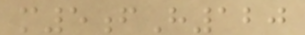m5fH120
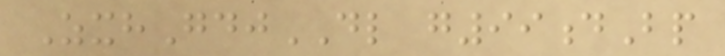ZxhGdjDL g99dBp
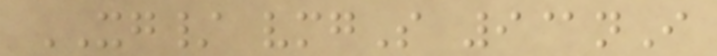XG/ vmgS 9@nI
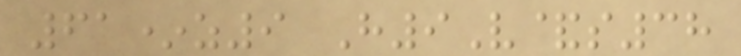61*z9 H9V&s38
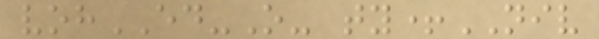vohED-O- ty+NIV
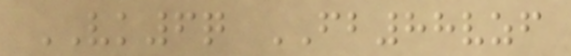VK6q FB88vzf
